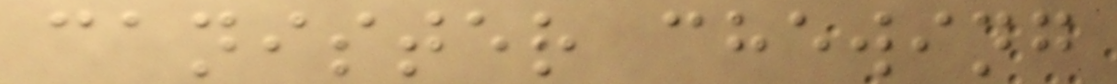canister chewing
